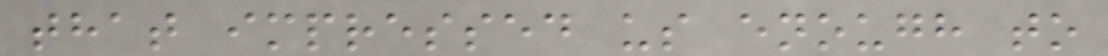that impressed us enough to
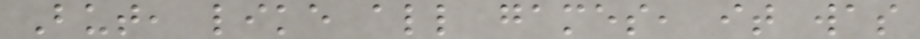But, like all games, it was
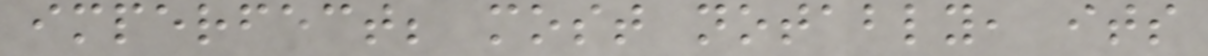imperfect; most notably, its
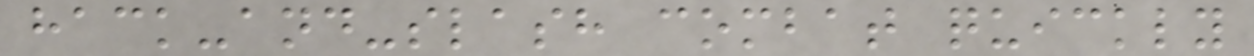hack-and-slash combat quickly
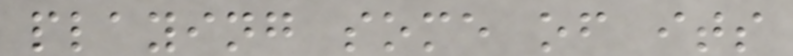playing some of its
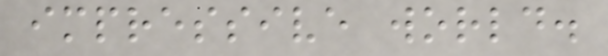impressive world.
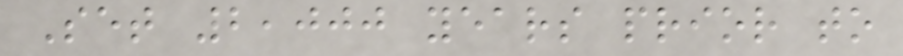Set 2,000 years prior to
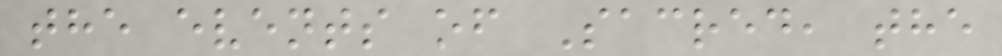the events of Sacred, the
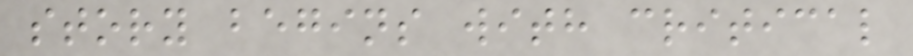story begins with critical
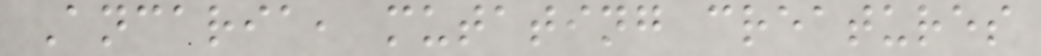Ancaria, mutating creatures
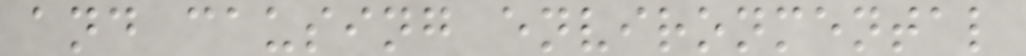and causing environmental
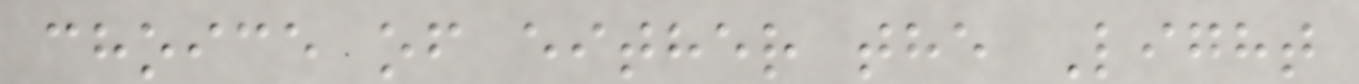choice of either the Light
